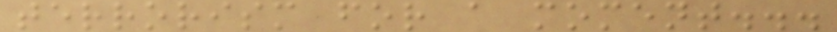terrorism for a moment...
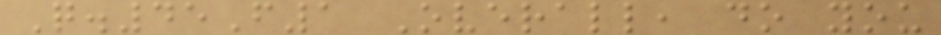Q.45F1 Overall, do you
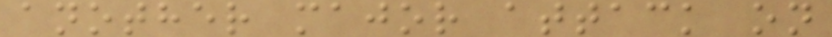another major attack on
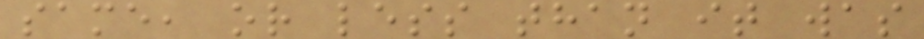same, or less than it was
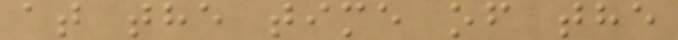at the time of the
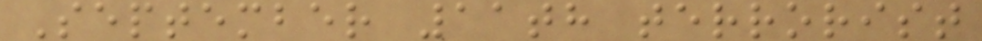September 11th terrorist
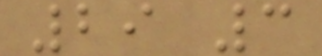29 3
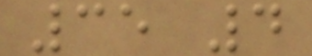35 4
